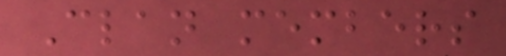Clan members
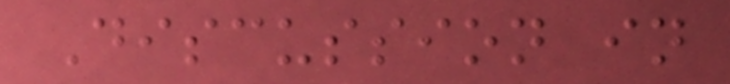Discussion in
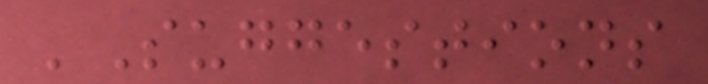'Suggestions
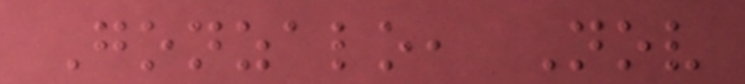Gonzalo, Nov
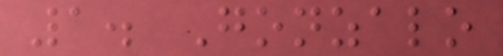1. Gonzalo
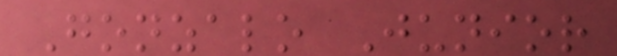Gonzalo Junior
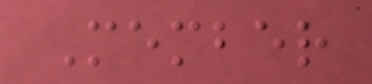Member
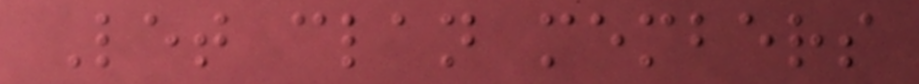Let clan members
